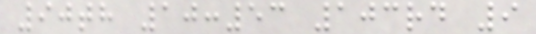90th 10:53 103rd 9
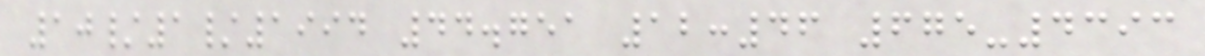10/1/1994 44.751 12:46 675-4393
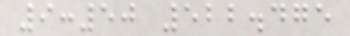9:50 522.475
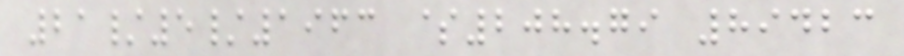21/5/1963 $208.79 89423
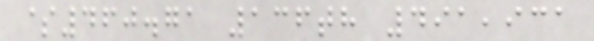$460.71 136th 491,931
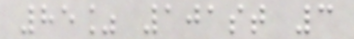85% 101st 3
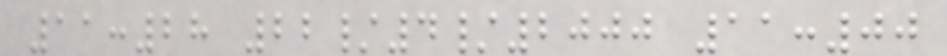11:28 22/4/2000 11:00
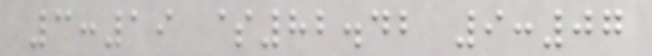3:19 $82.42 9:07
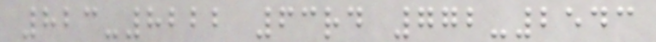823-8222 63rd 772-2543
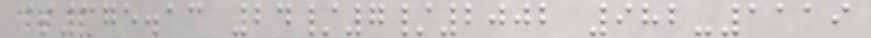$375.13 24/7/2002 982-1119
